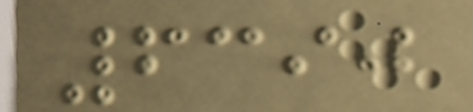6390
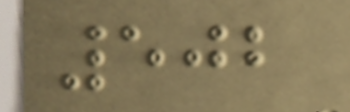502
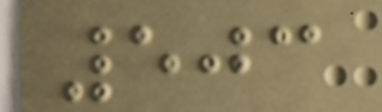503
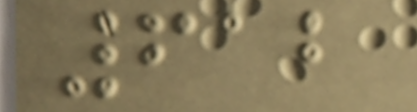612
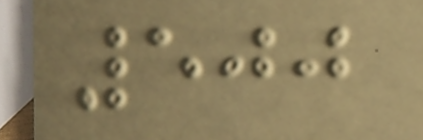500
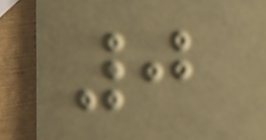0
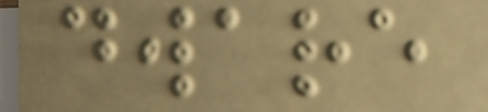dware
